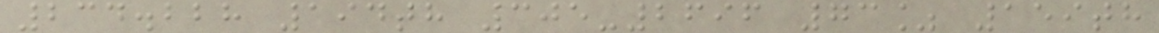234.228 194th 305-2696 73% 159th
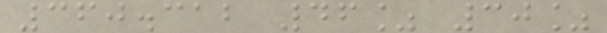360.312 46% 30%
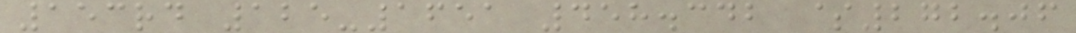153rd 125-1651 458.342 $272.06
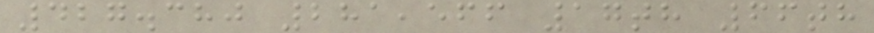427.380 281,566 17th 66th
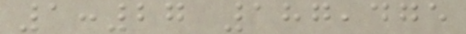1:27 187,475
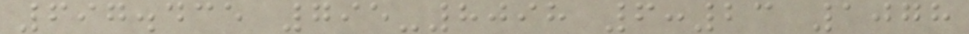697.435 795-8098 6:23 1078
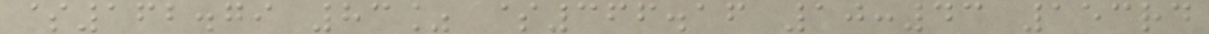$162.79 83% $366.16 10:43 153rd
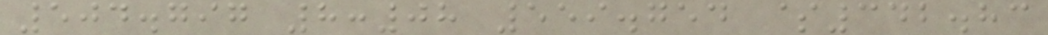504.797 8:08 559.754 $342.83
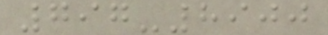797-8900
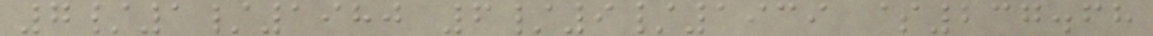7/1/1980 6/9/1939 $237.68
